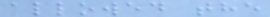allowed the
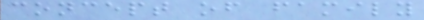concept of family
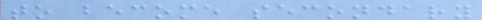to become secondary
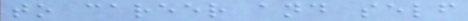to career and self
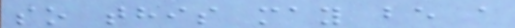so this may be a
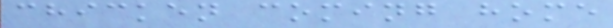chicken coming home
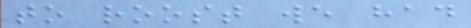to roost we had
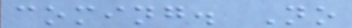coming. No
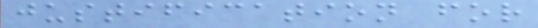justification for
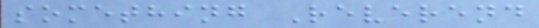something Reverend
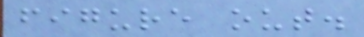figure out.
